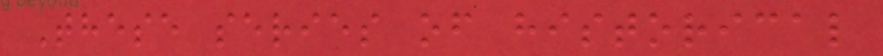These series of historical
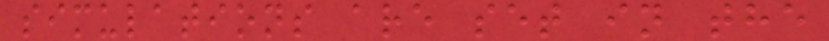simulations are set in the
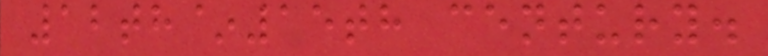12th~15th century.
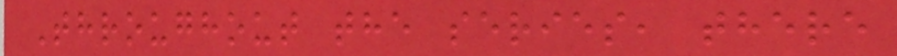Throughout the series, there
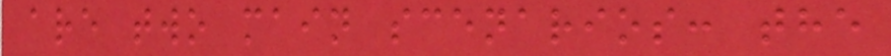are two main scenarios: the
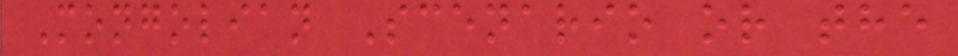Mongolian Scenario or the
